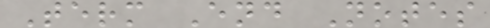Term End Notes
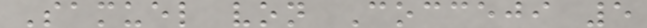Samuel von Cocceji 5
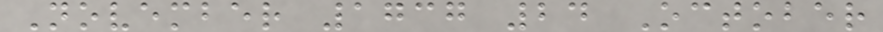November 1737 24 October
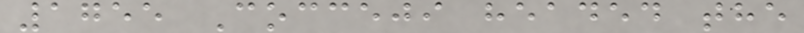1755 Cocceji headed the
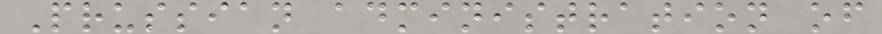Prussian administration of
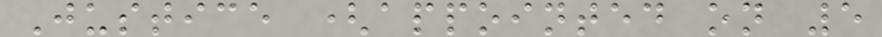Justice (appointed on 5
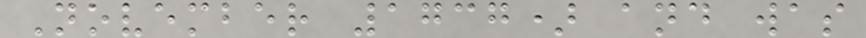November 1737) and was
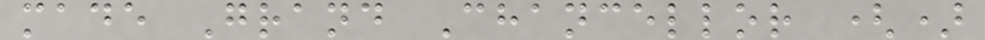made Grand Chancellor ()
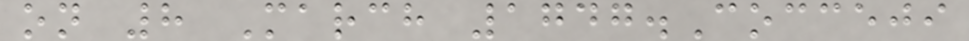on 8 March 1747.Cocceji
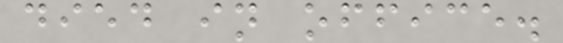died in office.
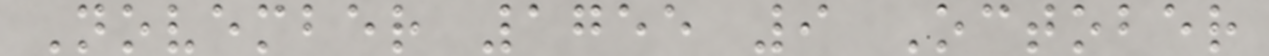November 1755 9 October
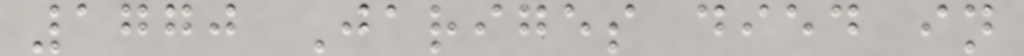1770 Jariges died in
